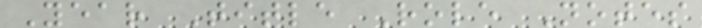Year Title Role Notes
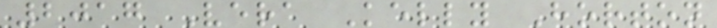2017 Vera Kelly Horton
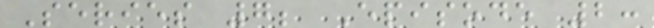Series 7; Episode 2:
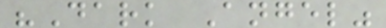"Dark Angel"
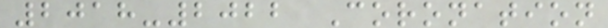2018-2022 Coronation
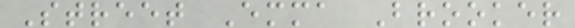Street Emma Brooker
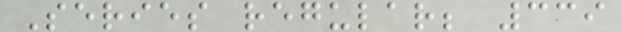Series regular; 339
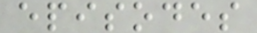episodes
